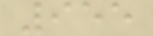955
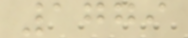1779
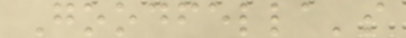Goodfella's
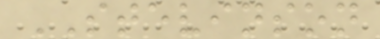STEVINSON
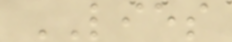LIES
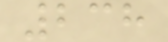238
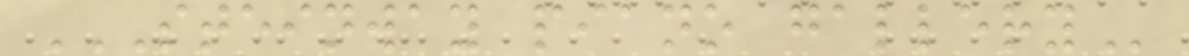STEINWAY PIANO GALLERY
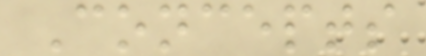Concepts
